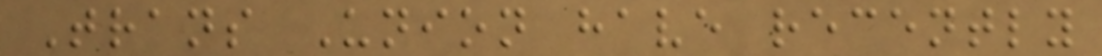Trans Union have recently
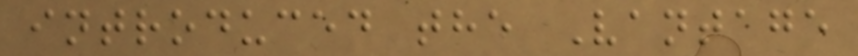introduced the Vantage
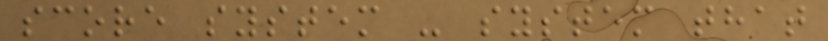score system - system that
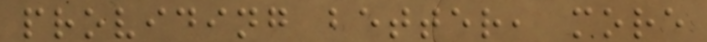providing better, more
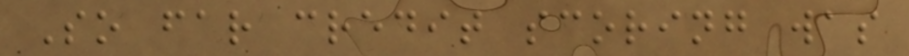So far credit scoring was
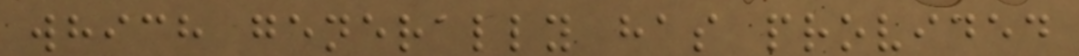which generally has provided
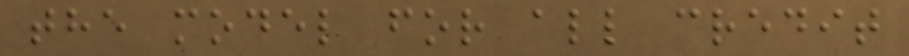the model for all credit
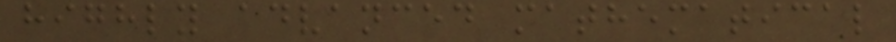highly advanced mathematical
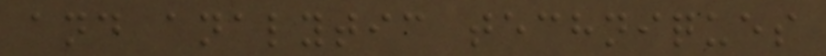and analytic techniques
